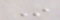In
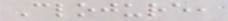Clojure,
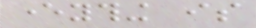everything is
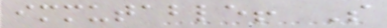immutable! So
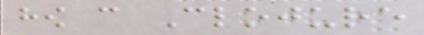how can Clojure
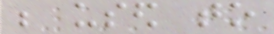be used to
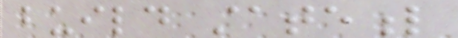build stateful
